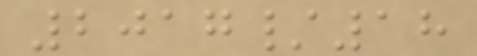2017/18
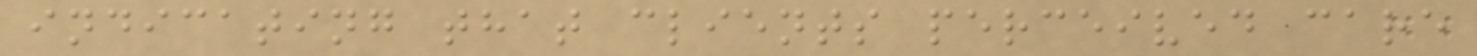indicating that clients perceived care
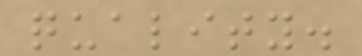quality.
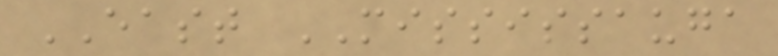EAST MISSISSAUGA
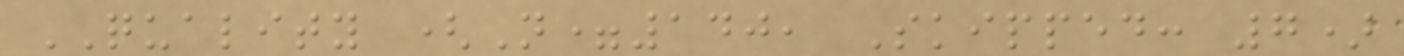QUALITY (N=140, Skipped: 7)
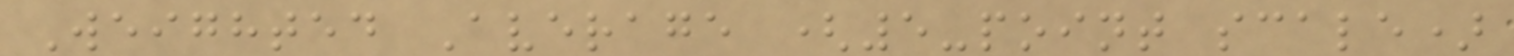Weighted Average (5-point scale)
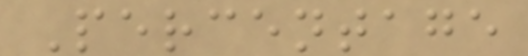Percentage
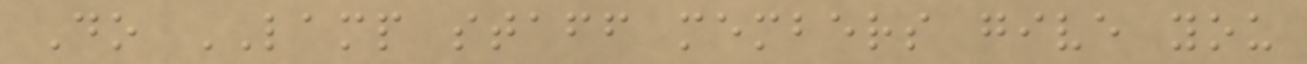Do LAMP staff members give you
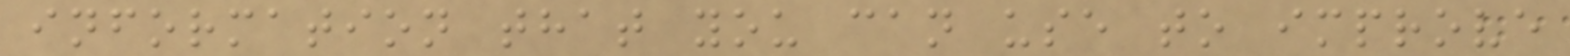information that you can use to improve
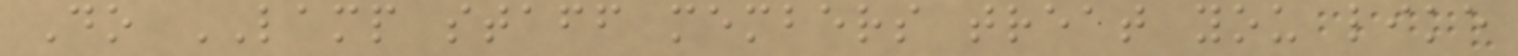Do LAMP staff members treat you like
